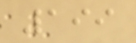199
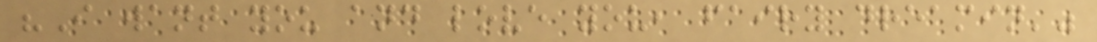"I want you and love you, fairy dreamin'"
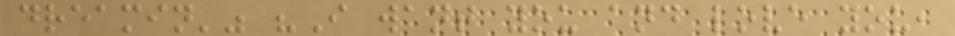dreamin'" "I want you and love you,
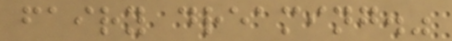fairy dreaming."
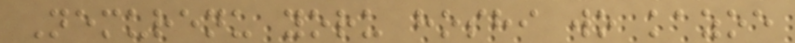Nemurenu yoru hoshi wo kazoe
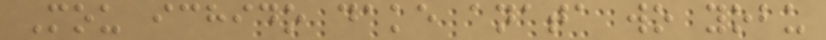Mou ichido dake anata wo yobu
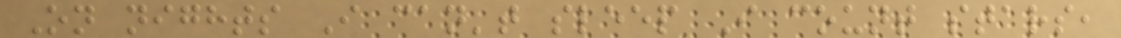On nights I can't sleep I count stars,
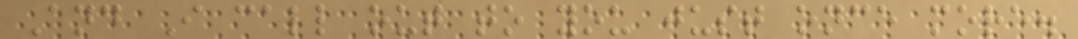And I call out to you just once more.
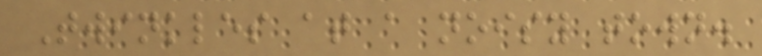Twinkles at a noisy town.
